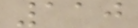110
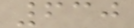630
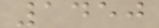1450
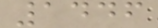1446
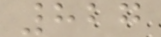827
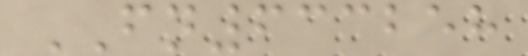FN633258
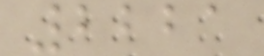2221
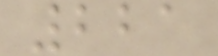221
